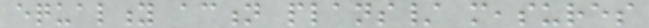equality action plans/ measures
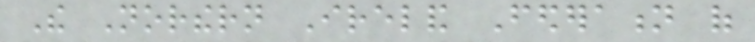The Northern Ireland Federation of
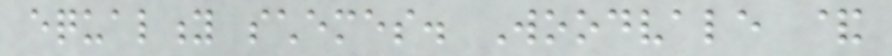equality schemes. Woodvale &
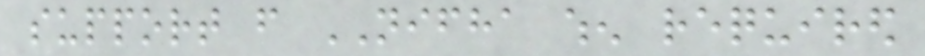support from NIFHA when required
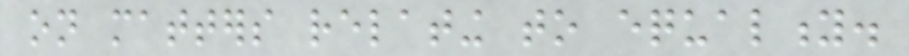on matters relating to equality.
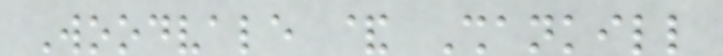Woodvale & Shankill
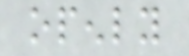openly
